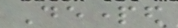Departed
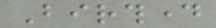Birthday
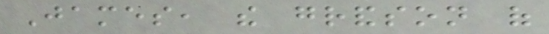James, the grandson of
